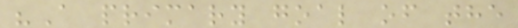"A primary goal of the
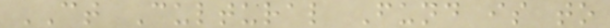CT Cultural Fund is to
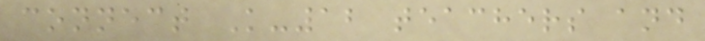connect K-12 teachers and
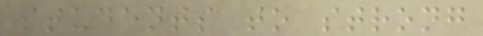students to strong
